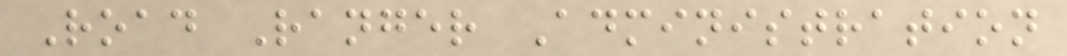Road Ranger Administration
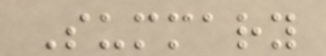Summary
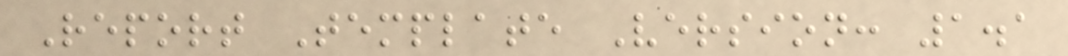Report Template Version: 1.1
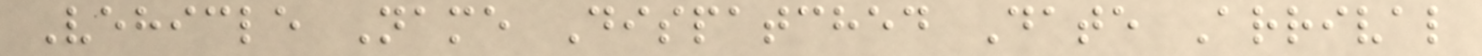Vehicle Name Dispatched Date Arrival
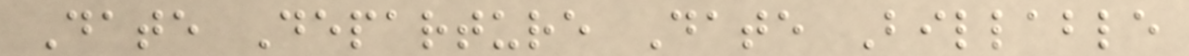Date Departure Date Billable
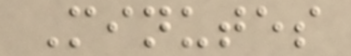Minutes
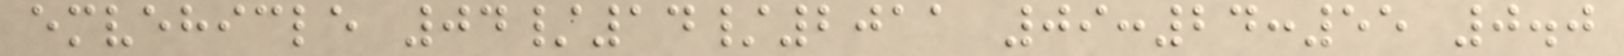emvehicle 04/14/2011 09:24:55 0.0
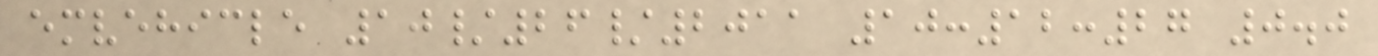emvehicle 10/26/2011 10:12:27 0.0
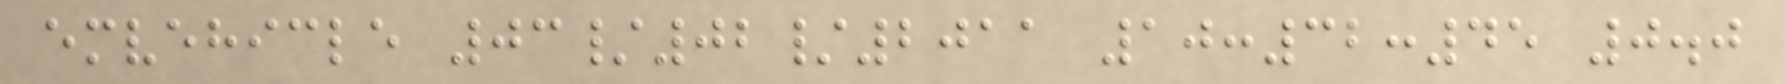emvehicle 03/02/2011 10:32:45 0.0
